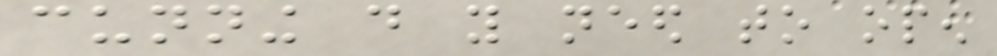cunning do you need to open
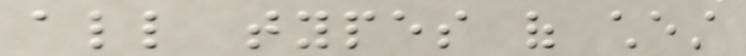all types of chest
